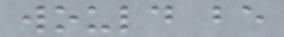would be
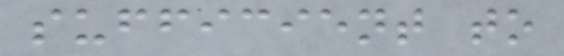sufficient to
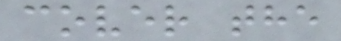cover the
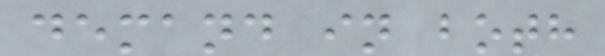demand in both
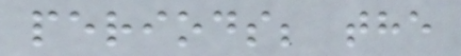periods; the
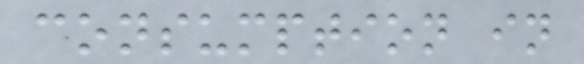consumption in
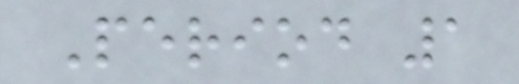Period 1
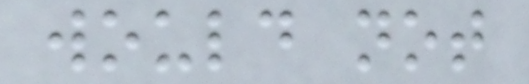would not
